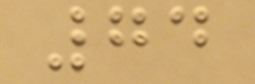74
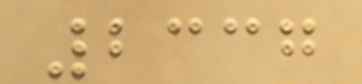2337
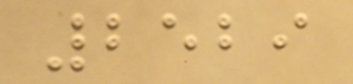2529
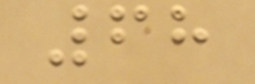68
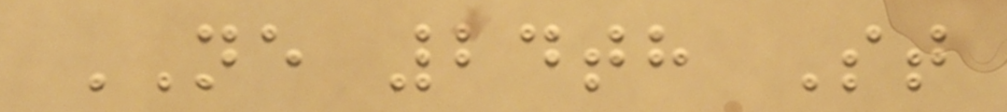NE 24th St
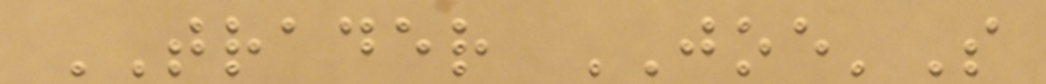TRADER JOE'S
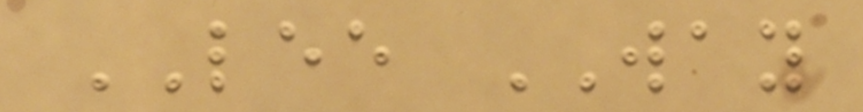LEE WAY
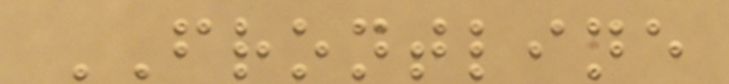FRONTLINE
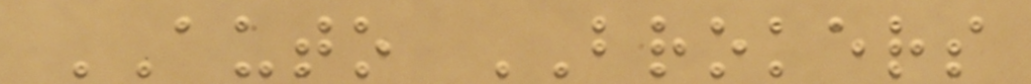AUTO BROKERS
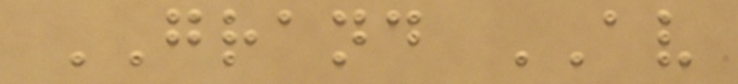GRAND AV
